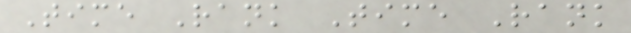Time Rank Time Rank
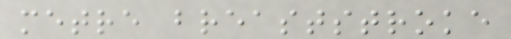metre breaststroke
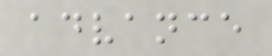advance
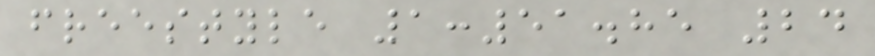freestyle 1:51.85 24
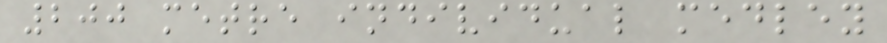200 metre individual medley
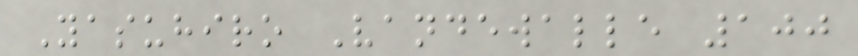Yasuhiro Vandewalle 100
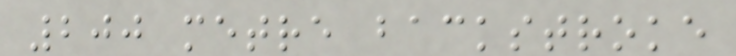200 metre backstroke
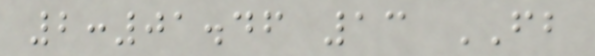2:01.46 13 FB
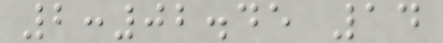2:02.45 14
